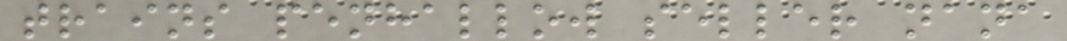trains penhallow seller nana
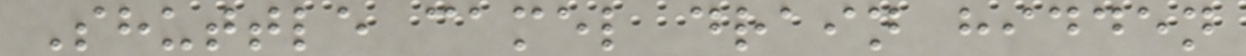Shuttle camel drain hidden
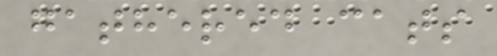gathered cats
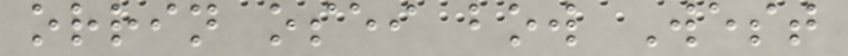orrin osei bow West
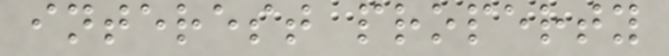interest property
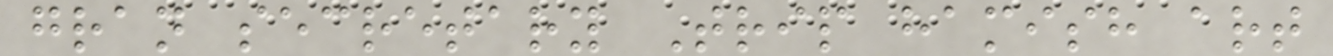gran secretary Trip hamish art
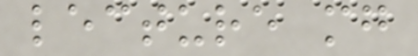lecture mg
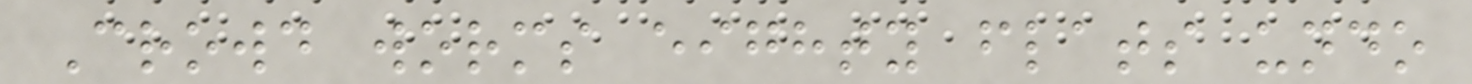Crowd worms eighty flats undo
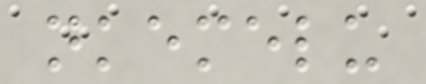nkemelu
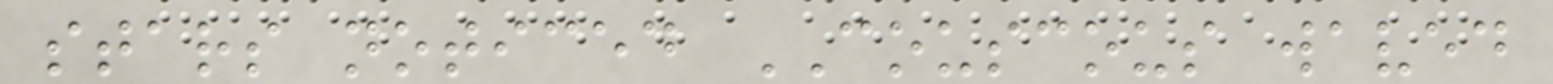stars noticed COUSCOUS waved
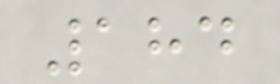184
